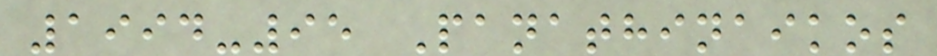1994-95 Panathinaikos
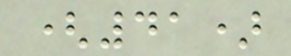(41)
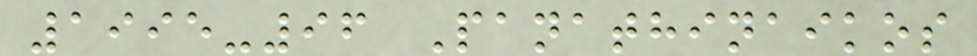1995-96 Panathinaikos
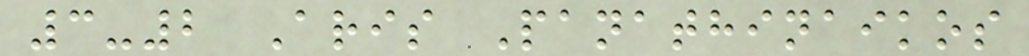3-2 Aris Panathinaikos
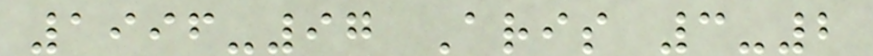1996-97 Aris 3-2
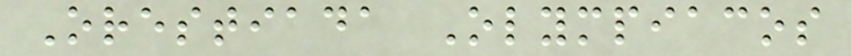Orestiada Olympiacos
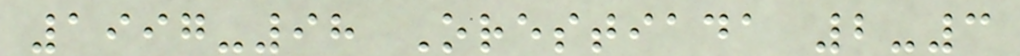1997-98 Orestiada 2-3
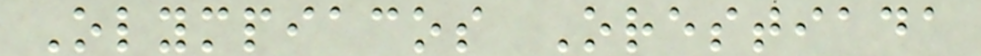Olympiacos Orestiada
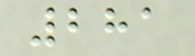281
